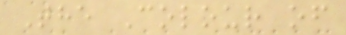The Colour of
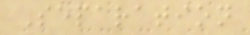Separation
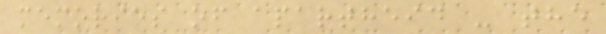memories of apartheid - the
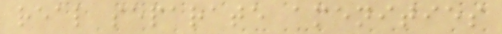real separate amenities
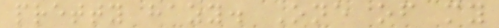pretty hazy. One of my
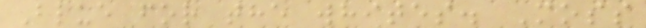Blue for the whites. Moss
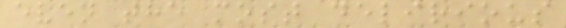even the most delirious
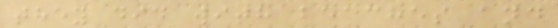they did with beaches and
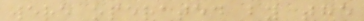were operated by the
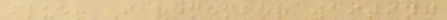blue. I remember waiting
